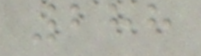288
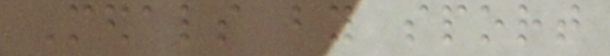Medals by sport
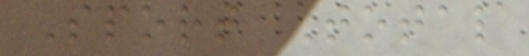Sport Total
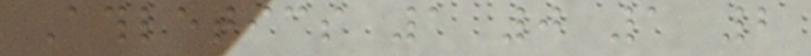Athletics 1 0 1 2
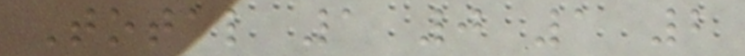Total 1 0 1 2
